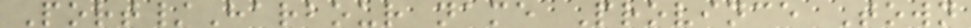Port/Harbour name Province Town
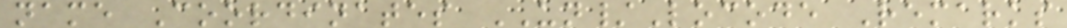name Coordinates UN/Locode Remarks
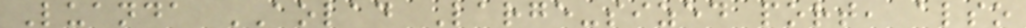Luanda AOLAD Large-sized port, also
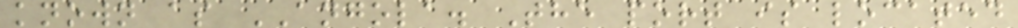known as ANGOLA. The port is located
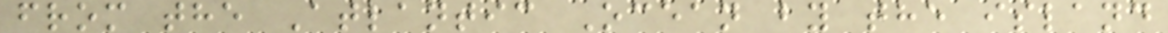from the Atlantic Ocean by the island
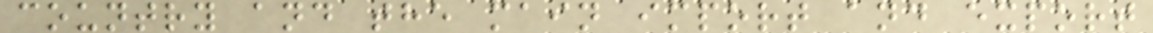country and the main import and export
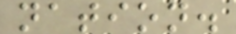nation.
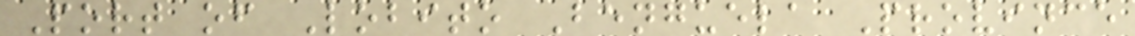Port of Lobito Benguela Province
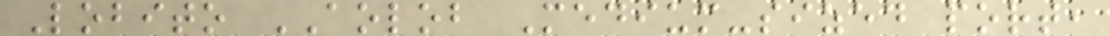Lobito AOLOB Medium-sized port,
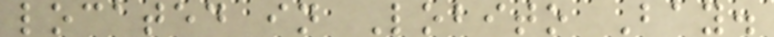located in Lobito Bay.
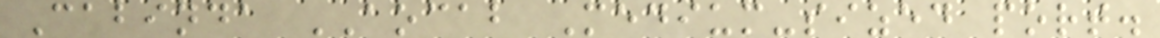Cabinda AOCAB Medium-sized port.
